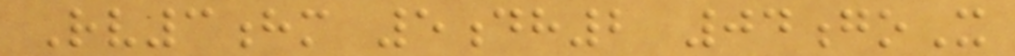Rv3hm 5dh2 04goX
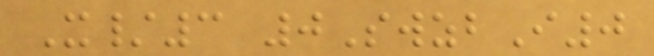X/3 0SwzbI0
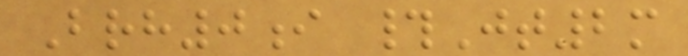Brh0i #Jt2m
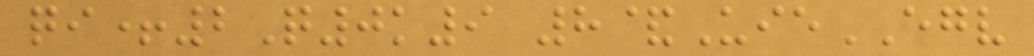qi+2Q0k9 8&UieEGV
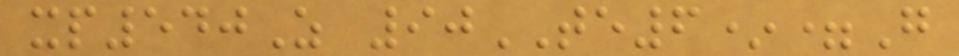xp540Z 90TE6*=G
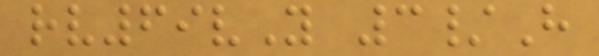rv69vY 3/H
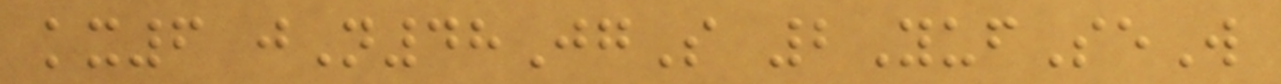kx6 jN48JgS 2YufSeW
